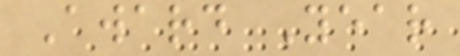Award Year
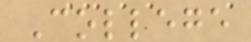College
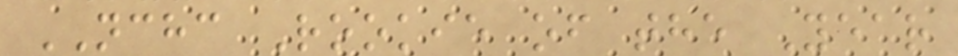NCHC Rookie of the Year
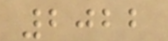2022
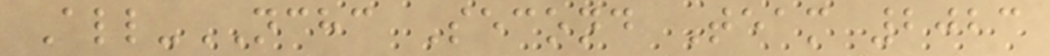All-NCHC Second Team 2023
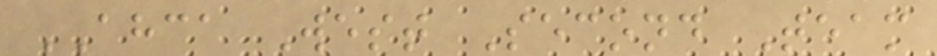AHCA West Second Team
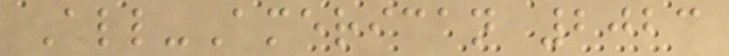All-American 2023
